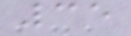35
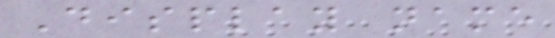Display name
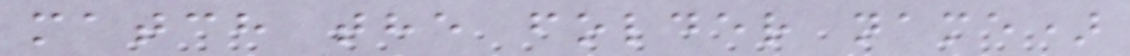match the folder name)
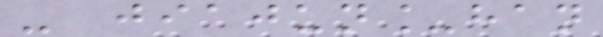- jiajun_han
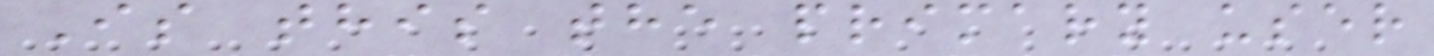Is this the primary user
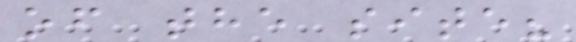of the site?
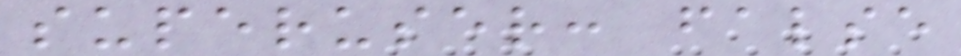superuser: false
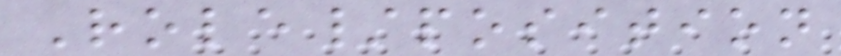Role/position
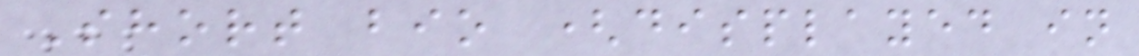Short bio (displayed in
